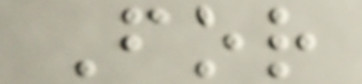For
